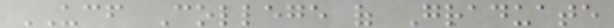UCF College of Graduate
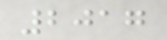2017
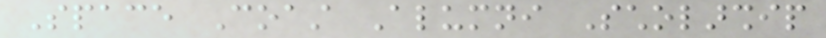Space Coast Alumni Scholarship
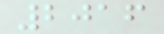2016
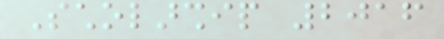Scholarship 2016
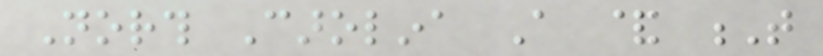North Carolina A & T
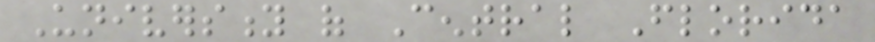University of Central Florida
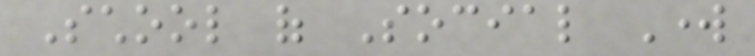School of Social Work
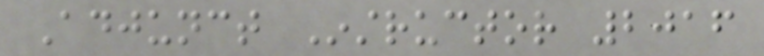Adjunct Instructor 2016
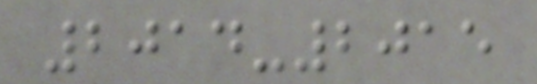2014-2015
